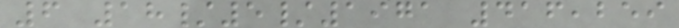6 18/5/1971 416,259
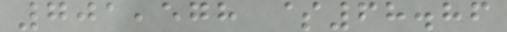701,578 $68.86
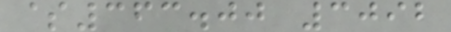$363.00 3092
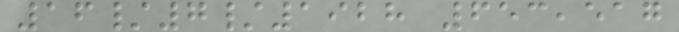16/7/1928 653,517
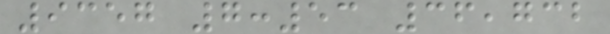9357 7:53 36,732
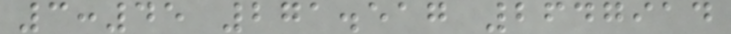3:45 271.517 2647914
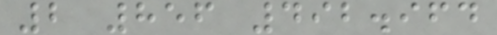2 856 492.964
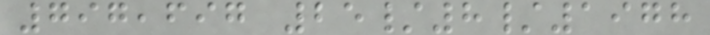797,697 25/8/1978
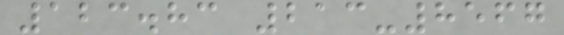123.83 213-8567
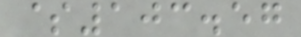$103.57
